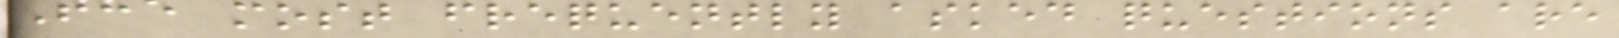The most frequently asked questions are
